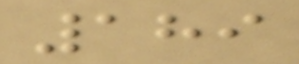189
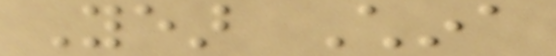Year China
